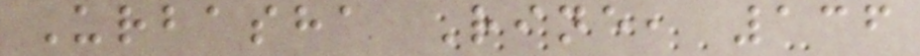Urbasha Rine, 136
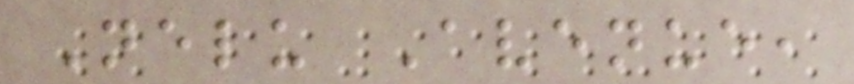Nelu Avenue,
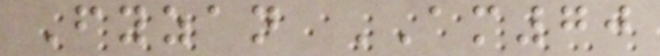Fyzan AM70
